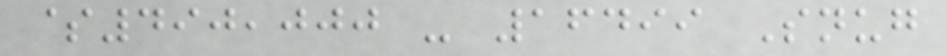$490,000 - 16499 Snug
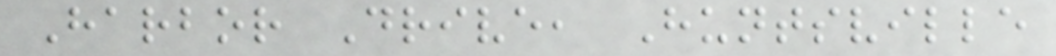Harbor Drive, Huntsville
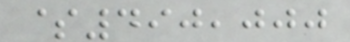$490,000
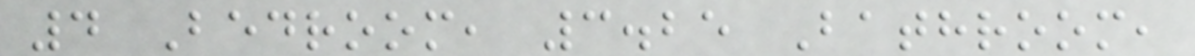4 Bedroom, 3.25 Bathroom,
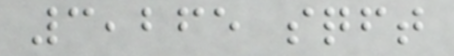3,265 sqft
